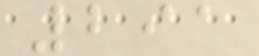291
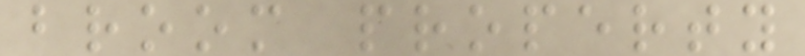broom property
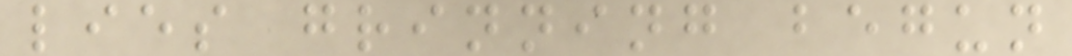lies grinning begun
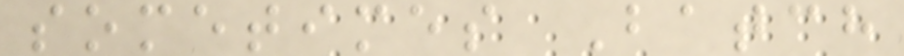sometimes Batch
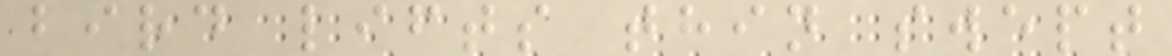bird lifts thin swept
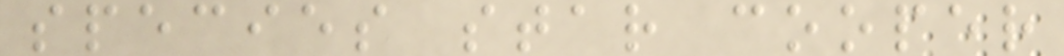species star cooper
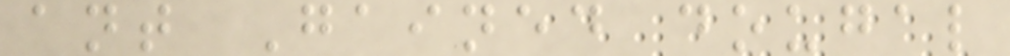ant Gained dougal
